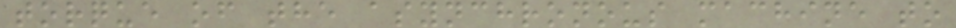torque of the asynchronous machine to
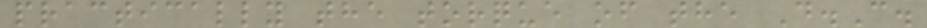practically the torque of the D.C.
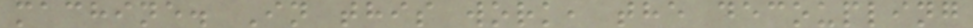machine. In this work, the decoupling
